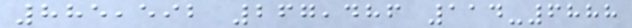885,592 267,486 114-6888
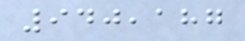940,187
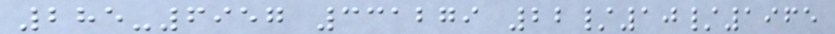285-6957 331279 22/10/1965
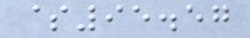$95.57
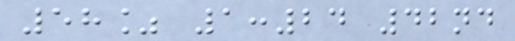58% 1:24 42nd
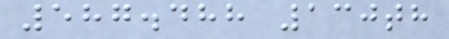587.488 130th
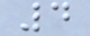4
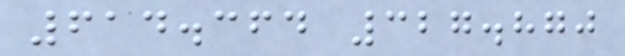614.364 327.870
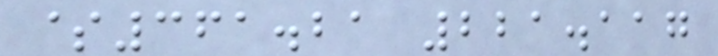$361.21 221.117
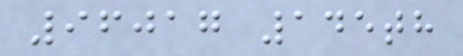96017 145th
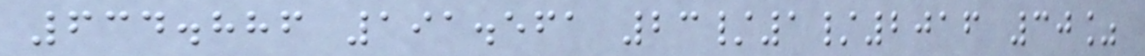634.886 191.561 23/1/2016 30%
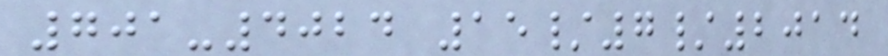701-4024 15/7/2014
